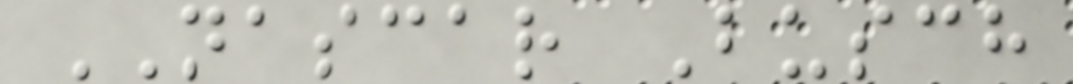NASCAR Busch
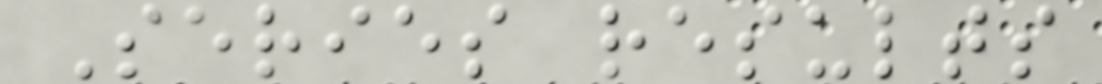Series results
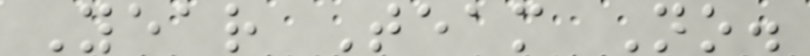Year Team No.
